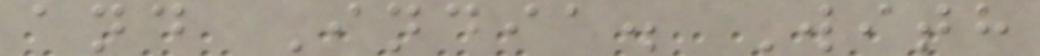and India. With
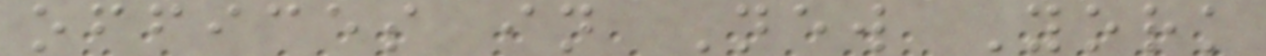offices in New York
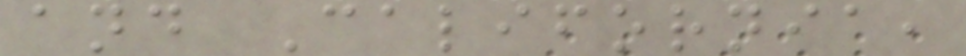and California,
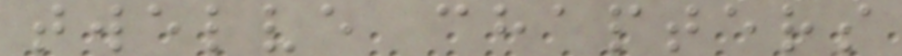twelve chapters
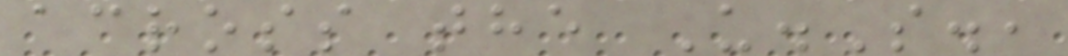across the U.S.,
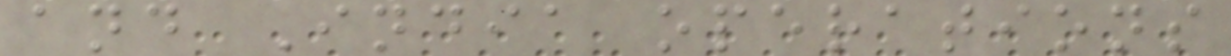and India operations
